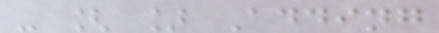- [ ] Adding
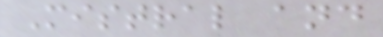Mistral and
